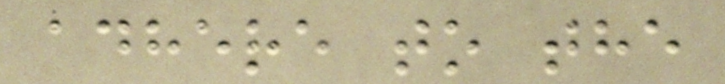adhere to the
